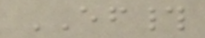EF#
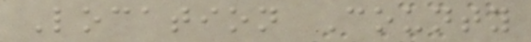Location County
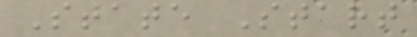State Start
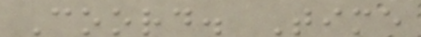Coord. Time
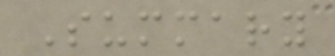Summary
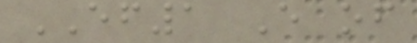EF1 E of
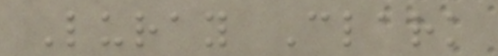Luray Clark
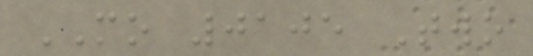MO 0105 Two
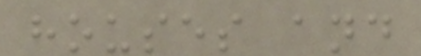houses and
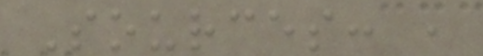Sources: ,
